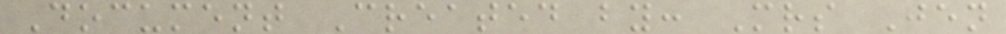Document Created by: Mrs Jen
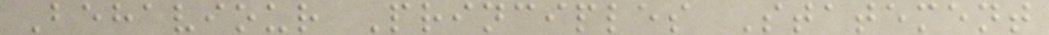Behaviour Principles Statement
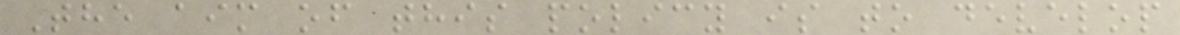The aim of this policy is to develop
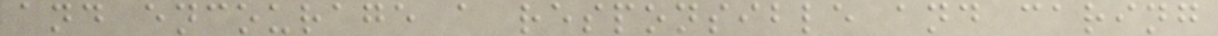and encourage a responsible and caring
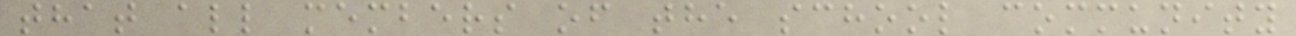that all members of the school community
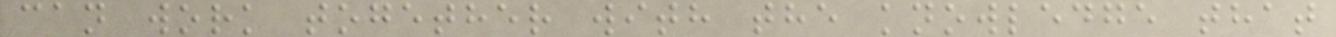can work together with the knowledge that
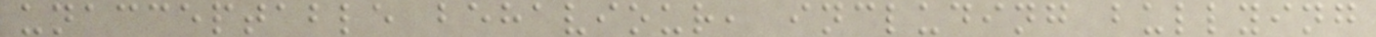unacceptable behaviour, including bullying
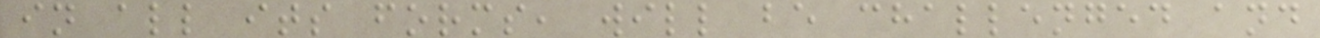in all its forms, will be challenged and
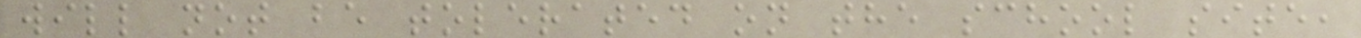will not be tolerated on the school site,
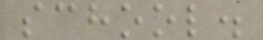school.
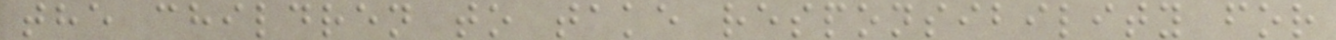the children to take responsibility for
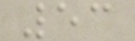53
